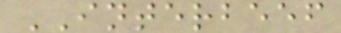INTERBEEF
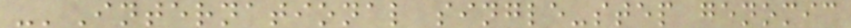-'International single-step genomic
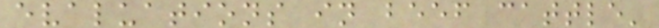evaluations in beef cattle'
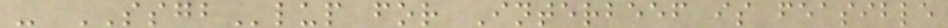- SSGBlup for Interbeef is feasible
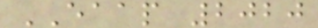EAAP 2020
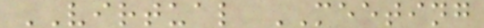VIRTUAL MEETING
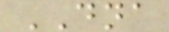DNA
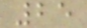25
